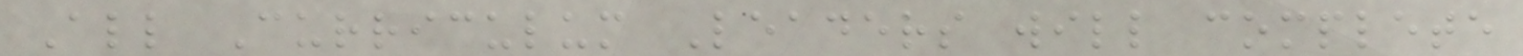All Curriculum Leaders will complete
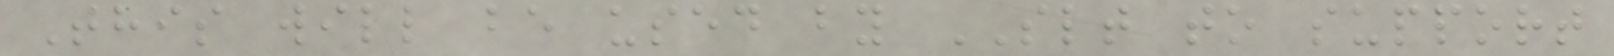This will be used by SLT to support
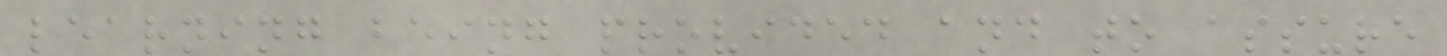learning being provided and to assure
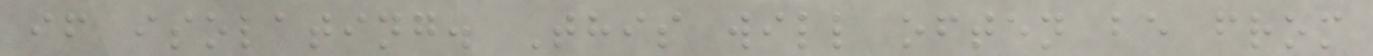if isolating. This will often be from
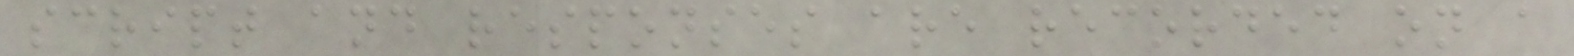script and responses are recorded on a
